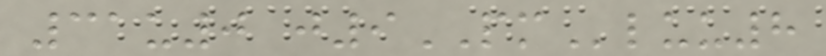31u0 j9PMluu8
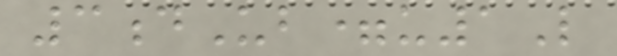3dUb=u1L
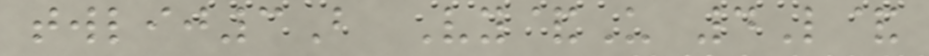twlij3B Vy&U 4L&
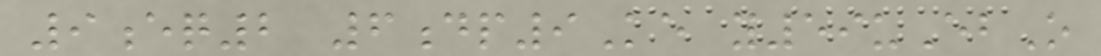9eq2 6dp9Ke y59uEbO
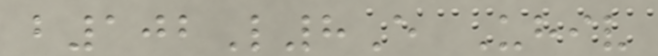b102L8E Uhiv
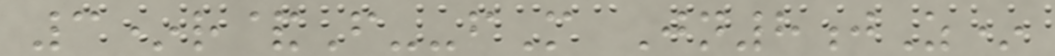3*r&F--fM Jn8jZ*
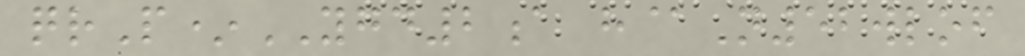qrP*YGD2a h@N52wlof
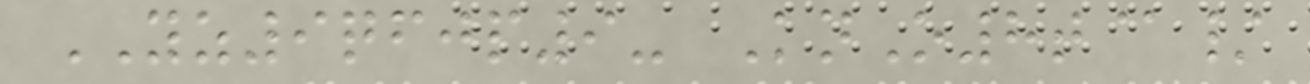YZ9qfjp9- KnO8t@/
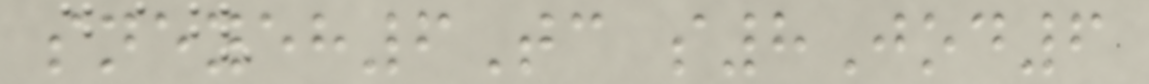sneyeh6Tc s8Jod6
